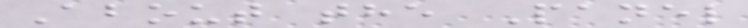About the Panel
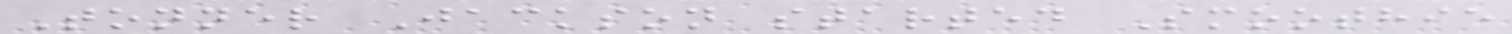Tonner Jackson started Smoothie
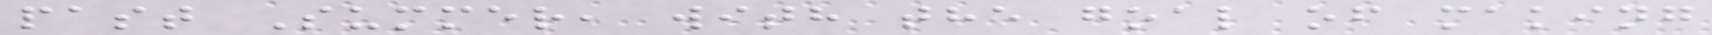past Summer, with the goal of making
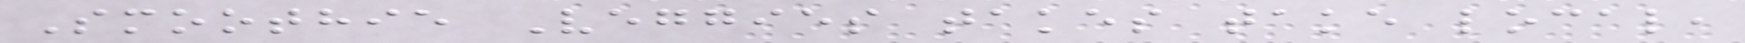Smoothie Veggies takes take local,
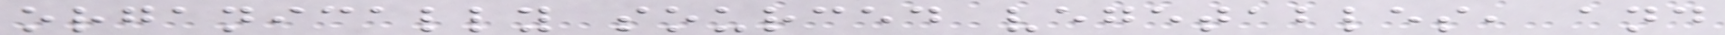organically sourced vegetables, and
